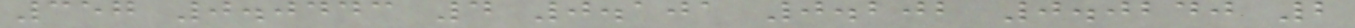357 0.0443 4 0.101 0.202 0.0240 2
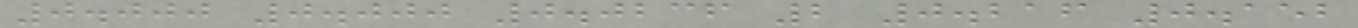0.000 0.000 0.0236 2 0.216 0.152
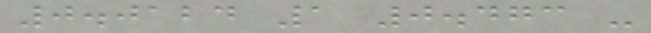0.0124 1 0.473 -
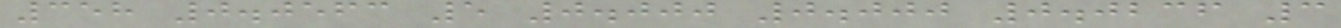358 0.0563 5 0.000 0.000 0.0236 3
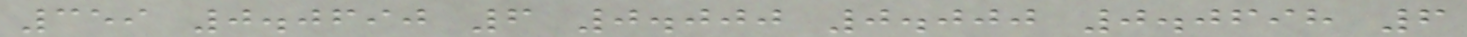359 0.0690 6 0.000 0.000 0.0698 6
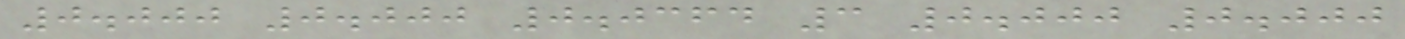0.000 0.000 0.0364 3 0.000 0.000
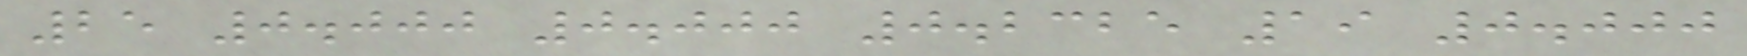25 0.000 0.000 0.2325 19 0.000
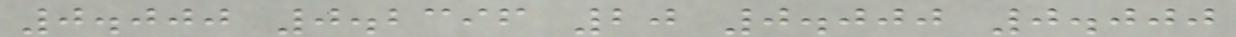0.000 0.2396 20 0.000 0.000
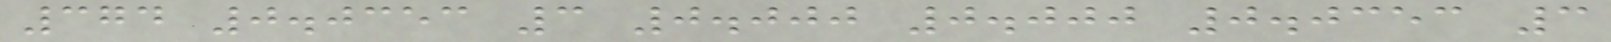374 0.0353 3 0.000 0.000 0.0353 3
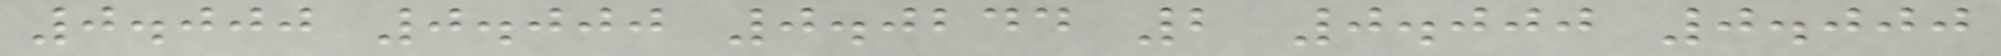0.000 0.000 0.0244 2 0.000 0.000
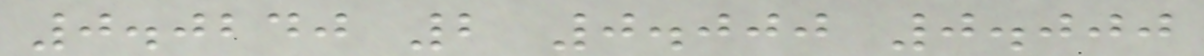0.0240 2 0.000 0.000
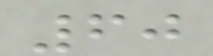60
